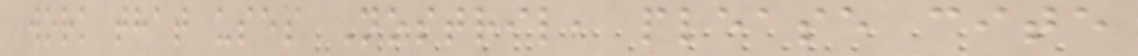work that uses Nostril, please cite
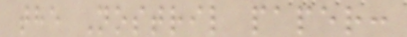the Nostril paper:
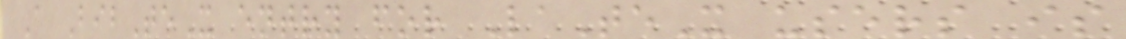A BibTeX entry for LaTeX users is
